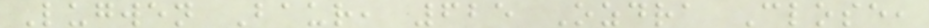Lugwen Baur, 625 Ozdra Close,
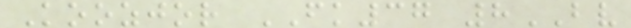Koozjor FK37 8BV
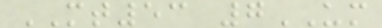MT53 7UM
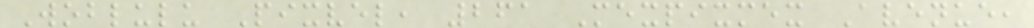Woblulu Pixvel, 261 Mexpixmex Avenue,
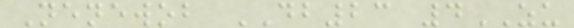Nenewob DB23 4ZU
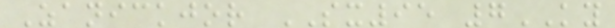Zanickjor SX95 7KY
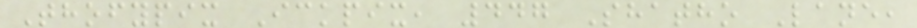Thofypix Ickpix, 447 Shatho Lane,
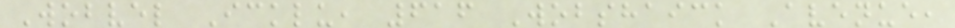Wobvel Icklu, 616 Wobshaick Avenue,
